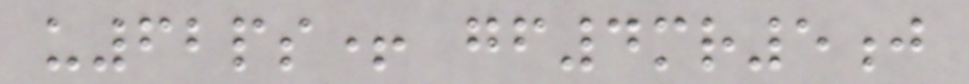u62ps+ gf4mr5j
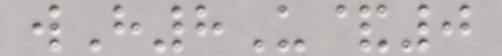wH8U&0
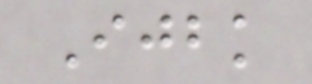Ijbk
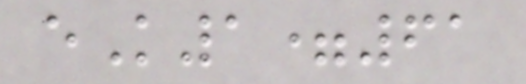eK1=61
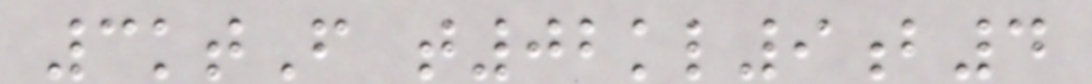3ktF t02kl9b4
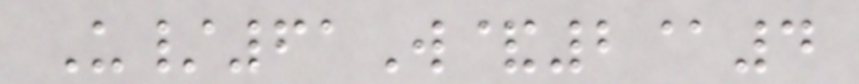U/61W&2@4
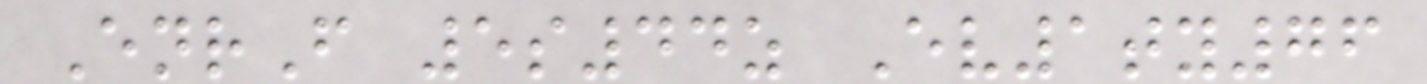EnrF 5s44z Ev1ty76
